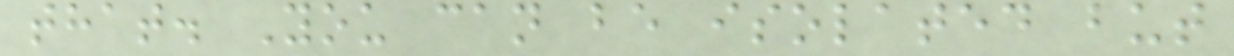that. You can be isolated but
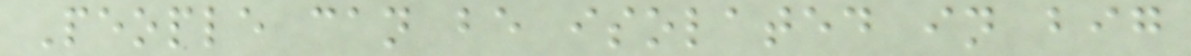People can be isolated in big
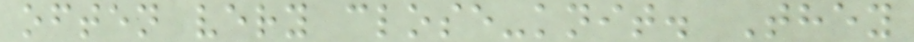often very close-knit. They
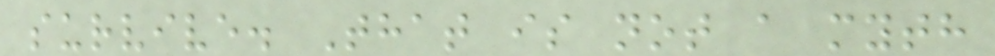survive. That is not a myth
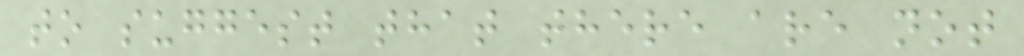to suggest that there are not
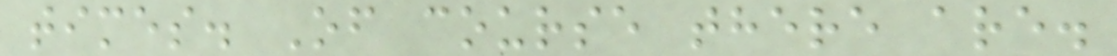times. Of course there are.
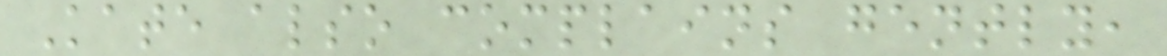Kate also complains gently,
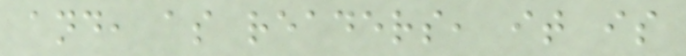and, as readers, it is
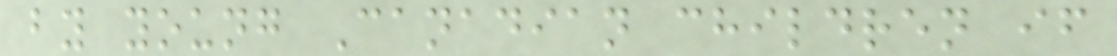by young Canadian children if
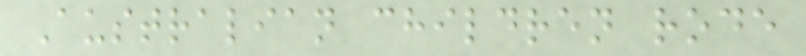Australian children rode
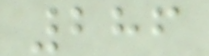286
